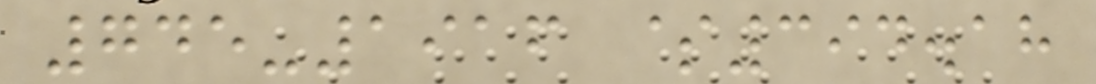745-1916 $394.18
